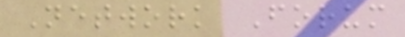Network Forum
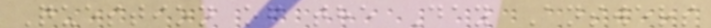Question of the Day Answers
